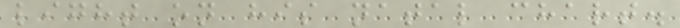light on his natal chart.
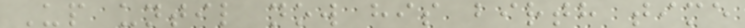Up until now his birth time
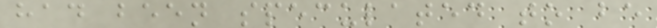had been speculated to be
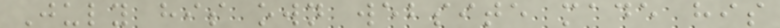July his own website made his
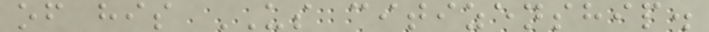of his US citizenship.
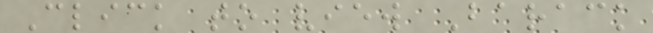Click to view Barack
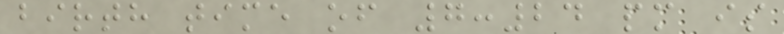birth time of 7:24 pm is
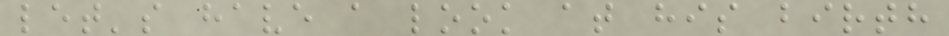let's have a look at his birth
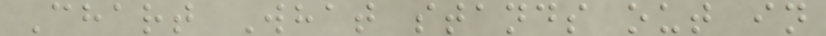Chart What stands out in
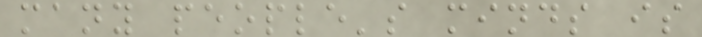many people's minds is
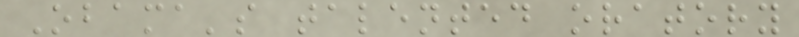Obama's talented oratory
